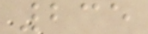235
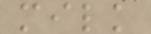milk
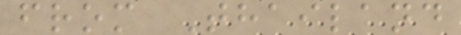from Thailand
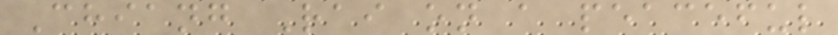Chiang Rai on a peaceful
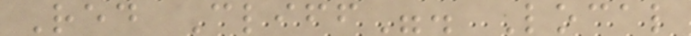Red Cliff". Local
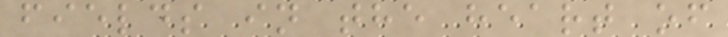fields in the heart of
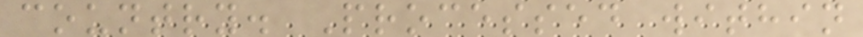country. Processed within
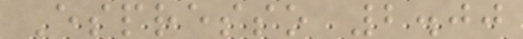Espresso 2.00
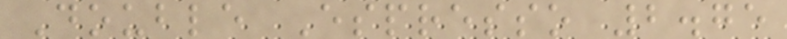Double Espresso 2.75
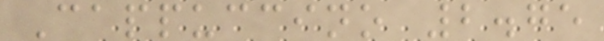Cappuccino 2.75
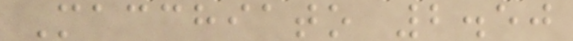Macchiato 2.50
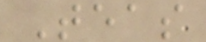Teas
